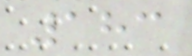183
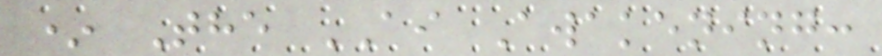* The AI Awakening:
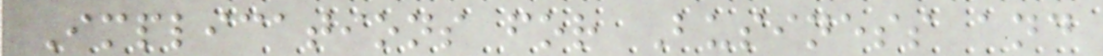Implications for Business and
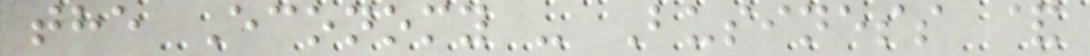the Economy - Business &
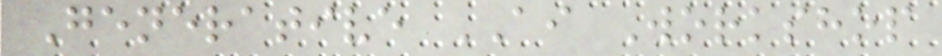Generative AI Workshop
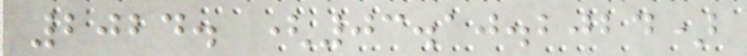2024. (03.10.2024)
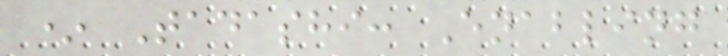* Tadashi: Enabling
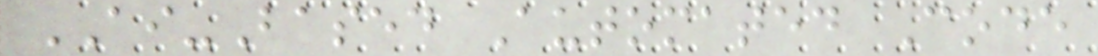AI-Based Automated Code
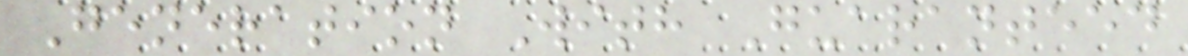Generation With Guaranteed
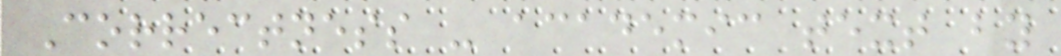Correctness - academic text by
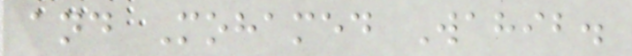and Mohamed Wahib.
